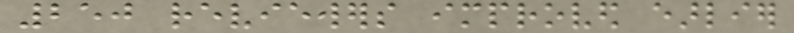250 reviewers improved earlier
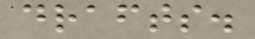drafts.
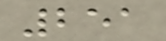251
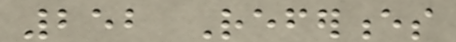252 References
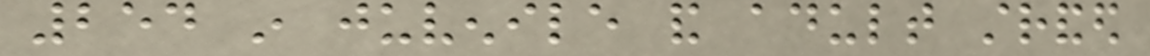254 in juvenile and adult stranded
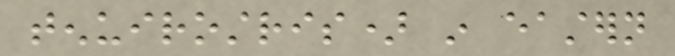tenuirostris) in eastern
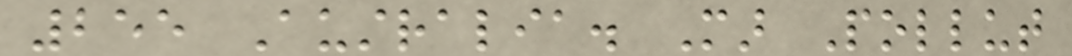255 Australia. Mar Pollut
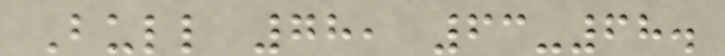Bull 78, 63-68.
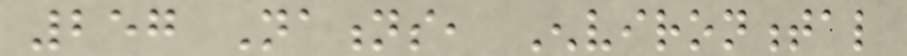257 Nations, Environmental
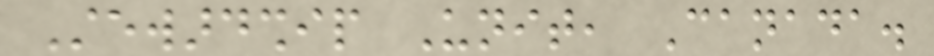Stewardship Unit, Canada.
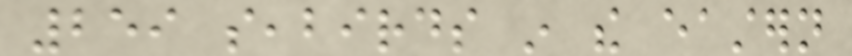259 seabirds in the eastern
